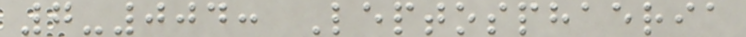7-004: Leptosphaeria
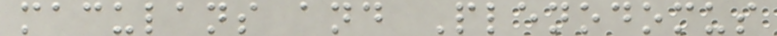maculans and Plenodomus
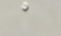a
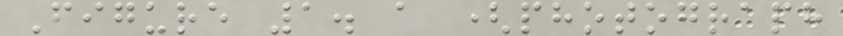Figure 1. a (photograph
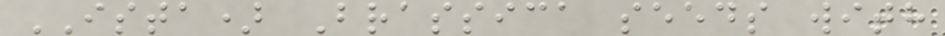ISTA) Brassica seeds with
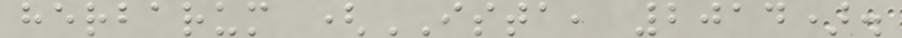herbarum (ISTA, 2014).
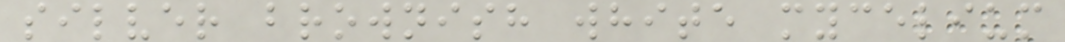silver brownish white mycelium
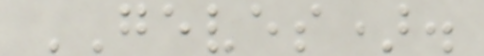GEVES).
